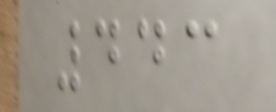443
